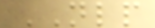NLP
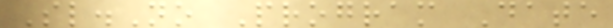Sl.No Program Date
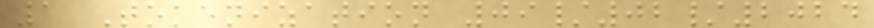1 Tokenization 09/02/2024
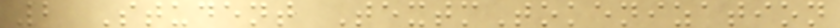2 Student TextmTokenization
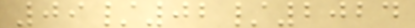09/02/2024
